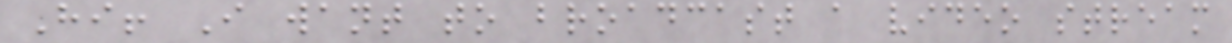Hi! I want to broadcast a video stream
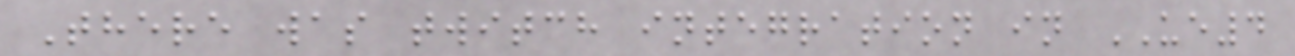There was twitch integration in UE4
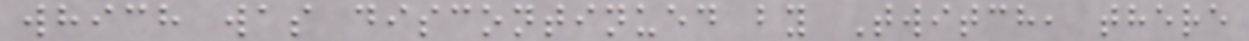which was discontinued by Twitch, there
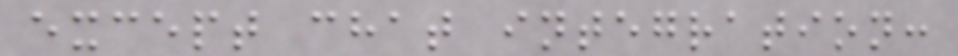except chat integration:
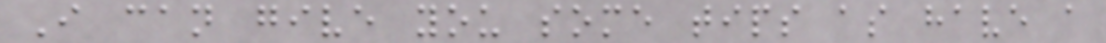I can give you some tips as have a
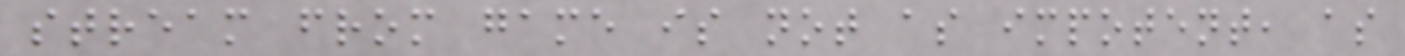stream from game is not as impotent, as
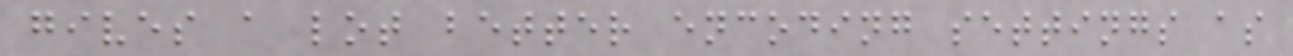gives a lot better encoding settings as
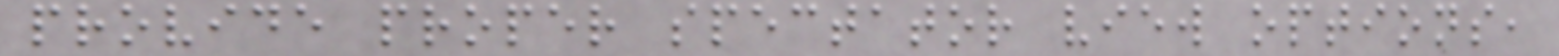provide proper spectator view options,
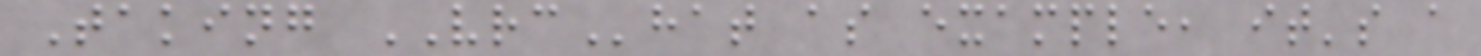Taking VRChat as example, it's a
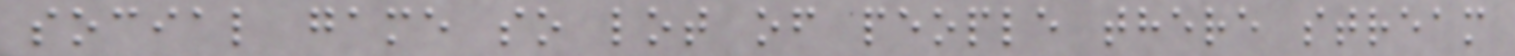social game so lot of people there stream
